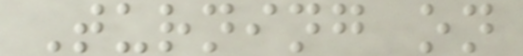Turning on
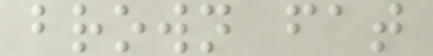brown fat
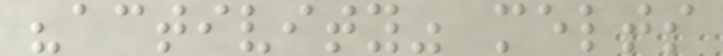"activity" melts
